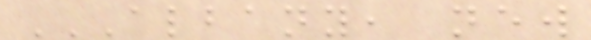ALBANY, NEW
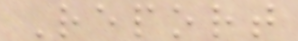Report
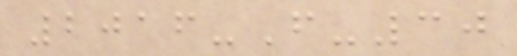2016-F-30
